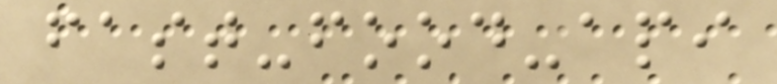fast-food-api
